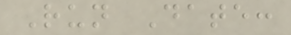Run Date:
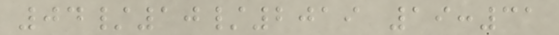04/10/2019 19:31
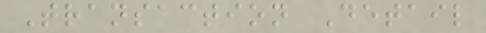Transaction Detail
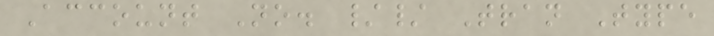Account No. // Tran Type
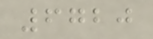6720
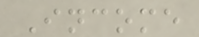Income
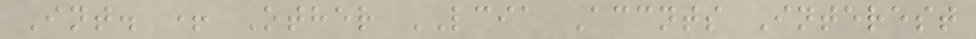Int. + Other LCIA Accnts Interest
